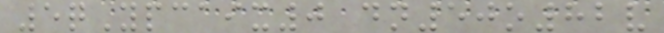5qYpcaix0 dn50o82v
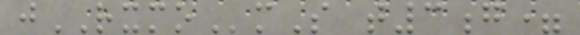jRXMOmS t3g=
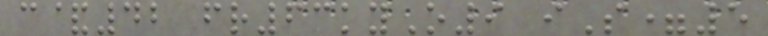c&42 fr63kyO9 iS=5
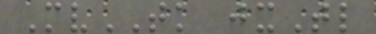MvTK jxTl
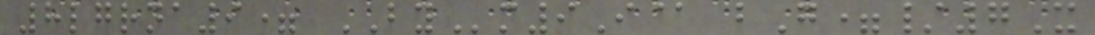8lgrna9= BYm9I@ bG=/7X
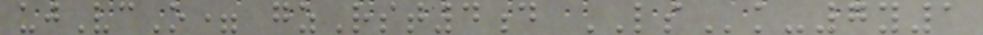ujVcO= gzRst4d LSk-7y1
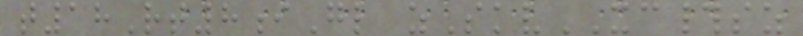t18Rt8iGl zSkvXC#sz
